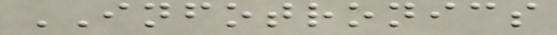INFOTRONICS
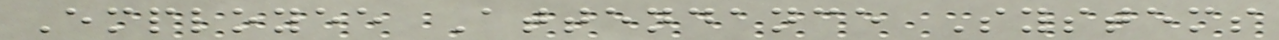Employee Attendance Systems
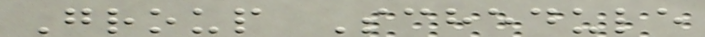Group Schedule
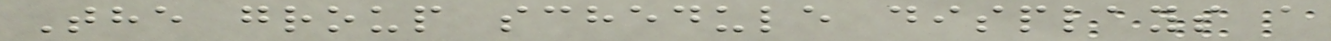The group schedule displays a
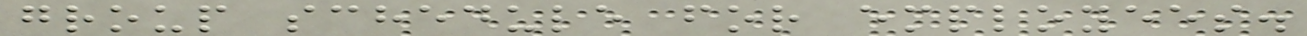group schedule for employees.
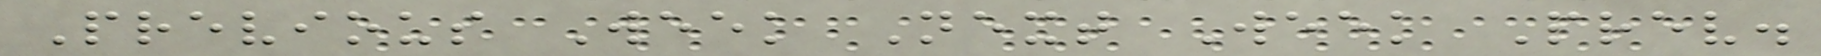Previous Week Next Week Prev.
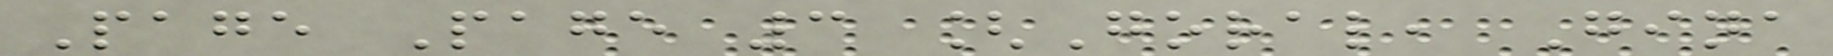Page Page 3 [Goral, Gina
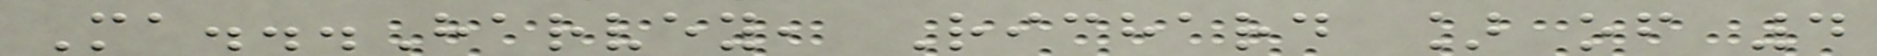Ma...Harvey, Richard ] of 4
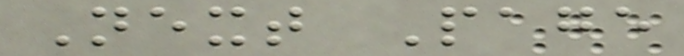Next Page
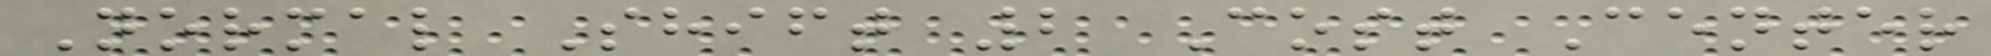Normal Shift 2 Cost Center
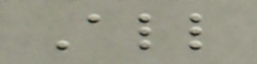All
